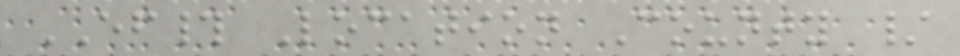EF# Location County /
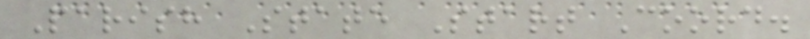Parish State Start Coord.
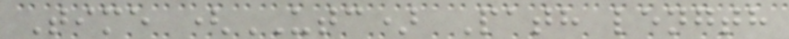Time (UTC) Path length
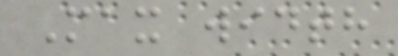Max width
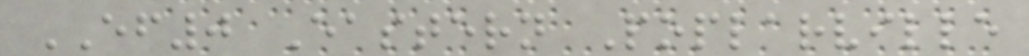EF0 Eastern Poplarville
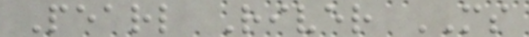Pearl River MS
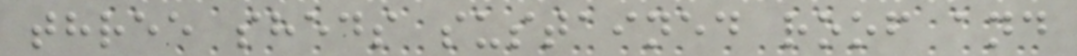three sheds sustained roof and
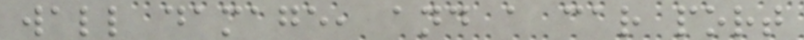wall damage, and a car port
